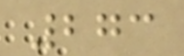273
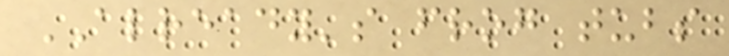ALREADY's frog tubs
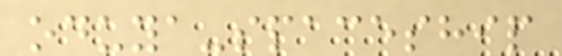oduya-spaceship
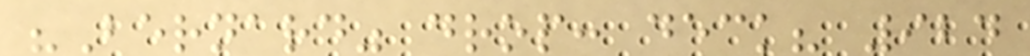"Bernard" drop: deck? 924
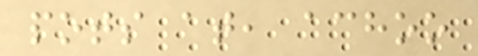pots at, achoo
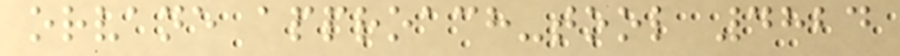orvane approach-tool 4824
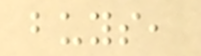buys,
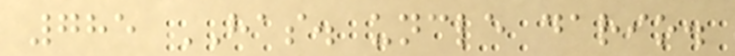785 HAS. uncle dario.
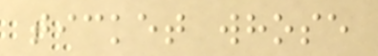ticket whose
